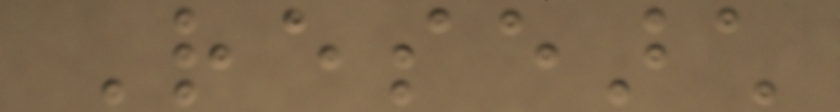Research
